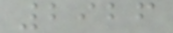2926
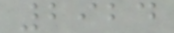2924
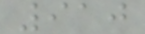910
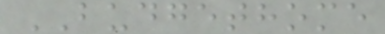BUDGETHOME
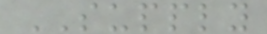SUPPLY
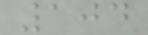104
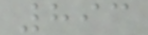893
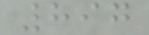897
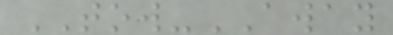TOW-AWAY
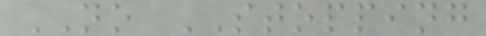NO STOPPING
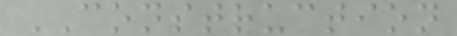CONSTRUCTION
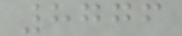8776
